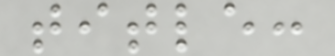title:
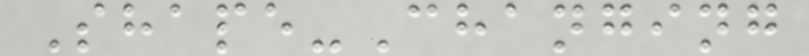Shape-Changing
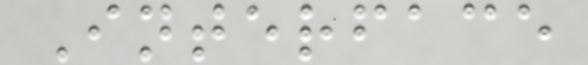Interface
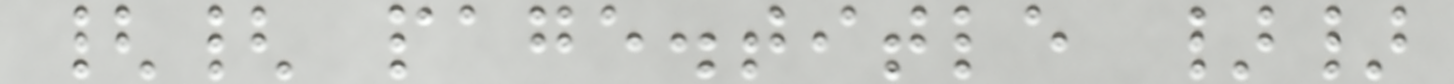{{ page.title }}
